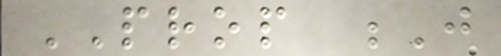PROP J
